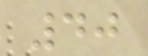40
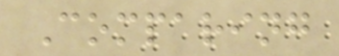Comparing
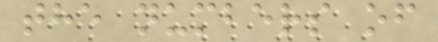the numbers of
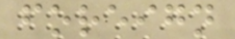foreign
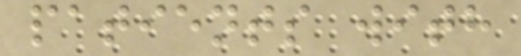patients with
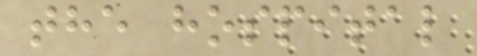the hospital
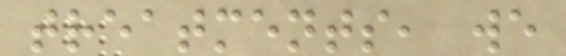treatments, we
